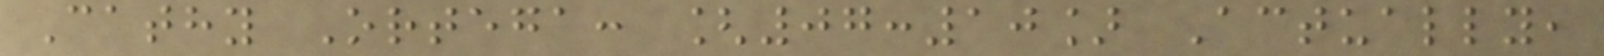Cathy Ortega: [07:10] Actually,
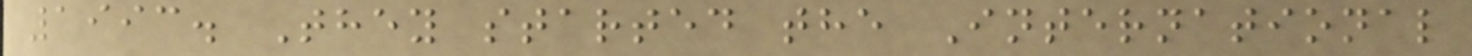1993. They started the International
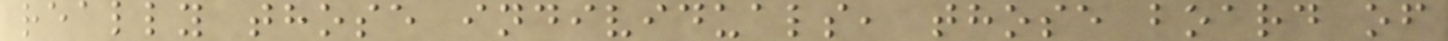really those individuals, those board of
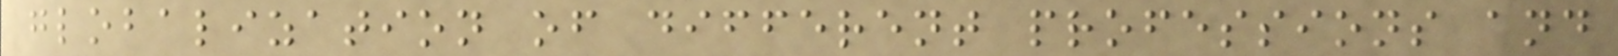globalization of different professions and
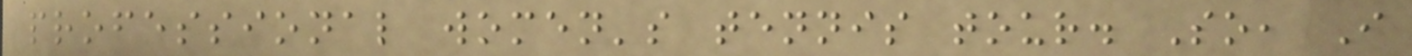professional women's tennis tour. So, I
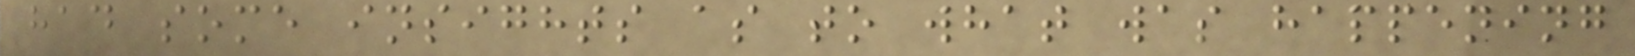had some insights as to what was happening
